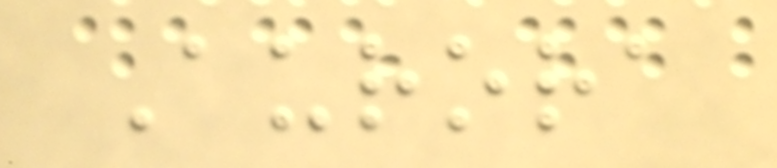Aurora
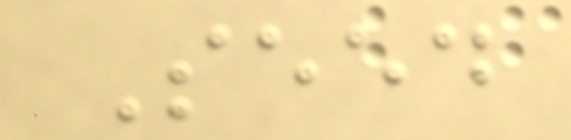Seed
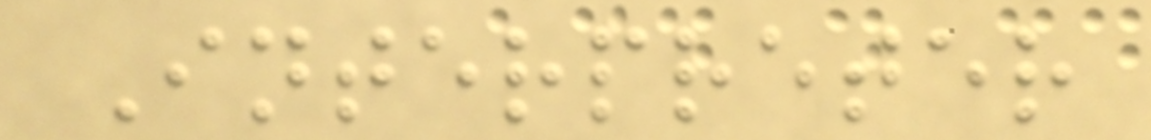Interpreter
